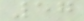57
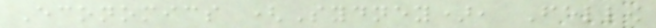Economics (Sydney), Fellow
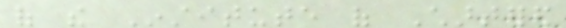of the Institute of Chartered
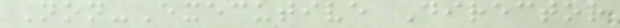Non-Executive Director
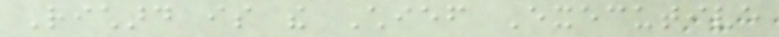Richard is the Chief Executive
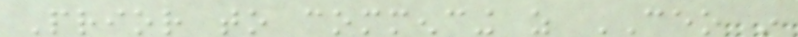Prior to commencing as CEO in
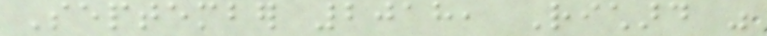September 2018, Richard was
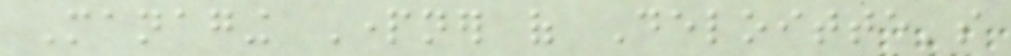Managing Partner of Deloitte's
